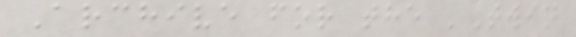Archive for the 'Twin
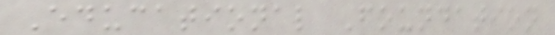Educational Foundation
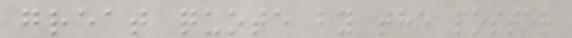great quote by the poster
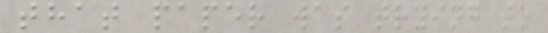that paper was trying to
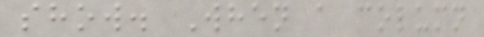show. When a column
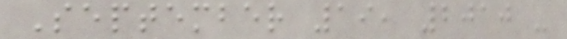September 19, 2010 -
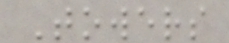Towers
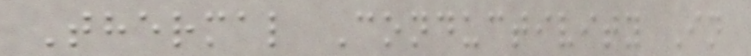Thermal Conductivity In
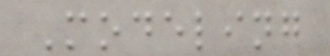Modeling
